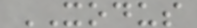XODUS
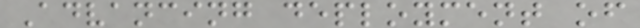Advancing deployment of
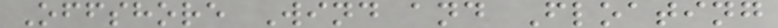Offshore Wind and Floating
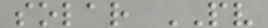solar PV
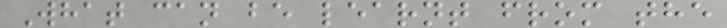What can be learnt from the
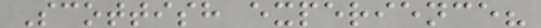Scottish experience?
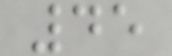45
